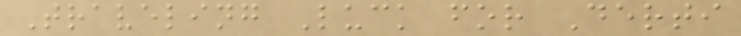Traveling Luck for Derti
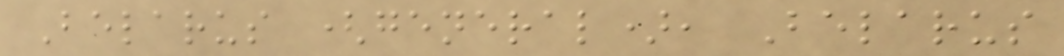Belarus (general), Belarus
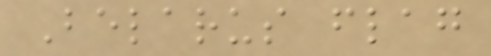Belarus flag
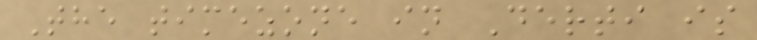The timezone in Derti is
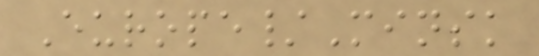Europe/Minsk
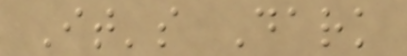It's Dark
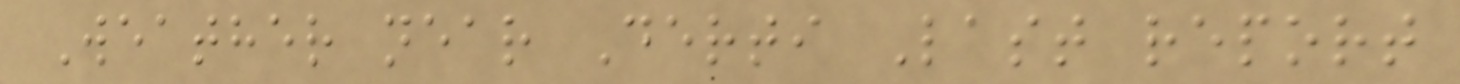Weather near Derti Last report
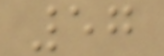57
